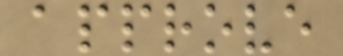approve
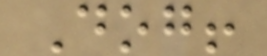Dog!
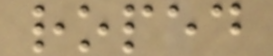roped
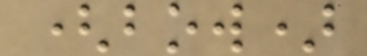(bow)
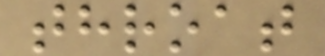throat
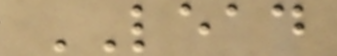LEAD
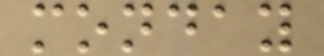monday
